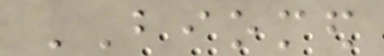BIOMED
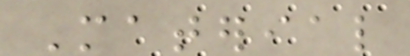Material
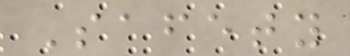Safety
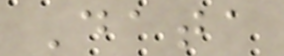Data
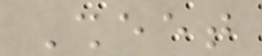Sheet
